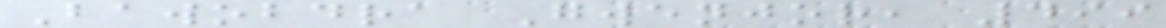Bawobdra Gwenjor, 499
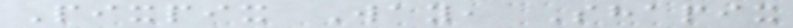Pixpix Way, Shapix
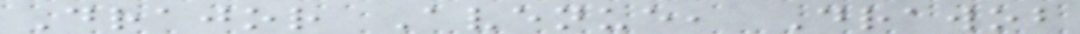Drajor Avenue, Drawob
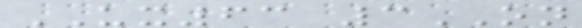UX63 3ON
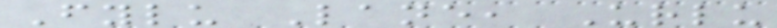Fylu Lane, Urlu
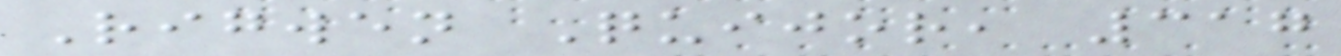Rigwen Quijor, 317
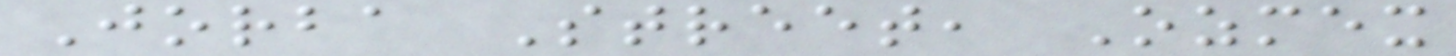Jorba Street, Ozmex
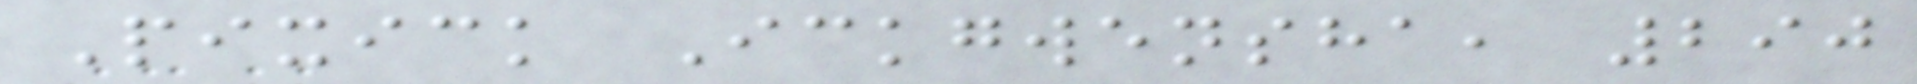Pixick Ickgwensha, 290
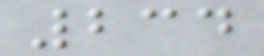234
